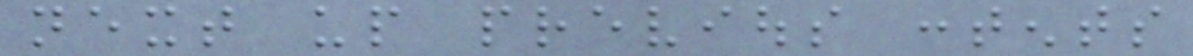next up previous contents
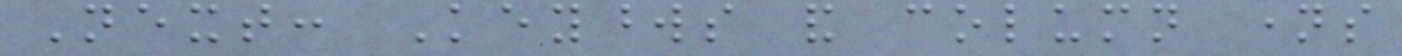Next: Keywords and column names
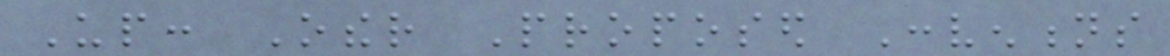Up: Other Proposed Conventions
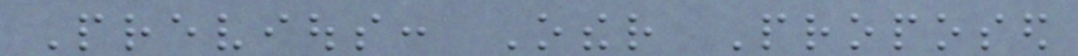Previous: Other Proposed
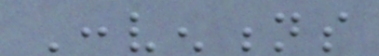Conventions
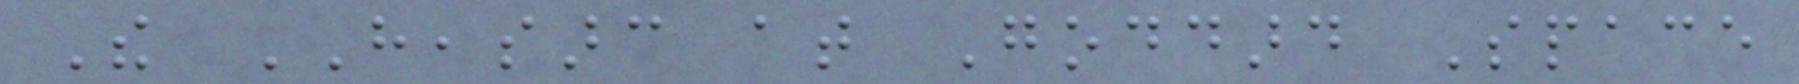The HEASARC at Goddard Space
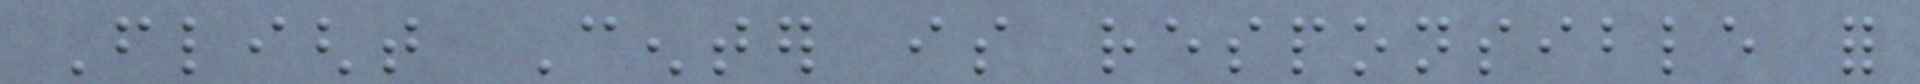Flight Center is responsible for
